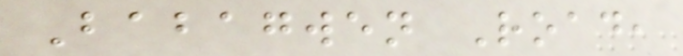Babagwen Road,
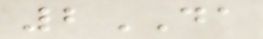2DA
